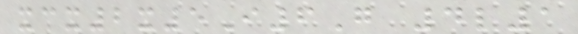xcx2x5I6G 4l1
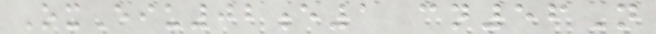OxEiu02e1 cn56N
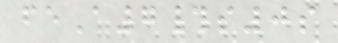feA7#s0s
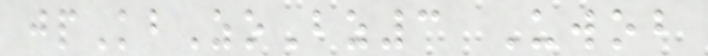jpKbZoBz3 Uwob
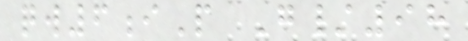qw6iP G/98
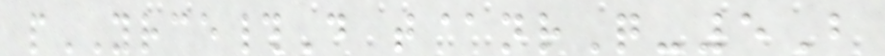pYRCE#D t@nrQ-5B
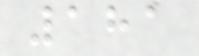181
